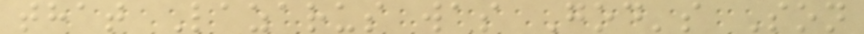that Lazarus was God's Son
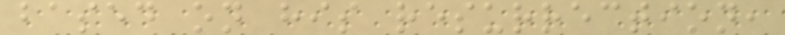based on his resurrection,
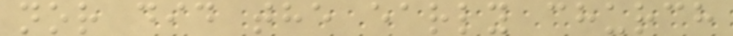nor did the early church
